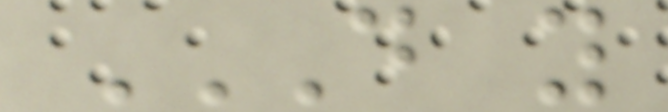D Y
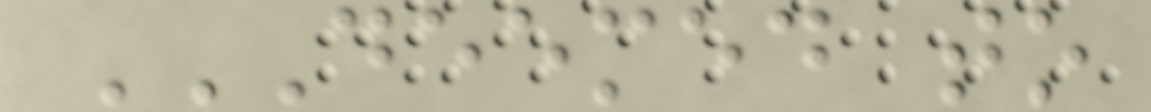DEEMED TO
